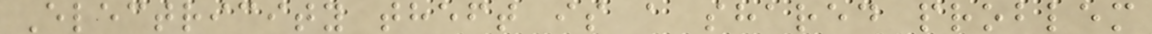Electricity theft is a shared problem
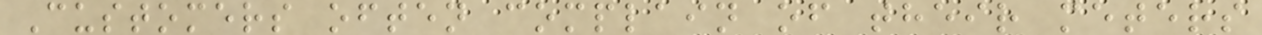Customers often complain of their meters
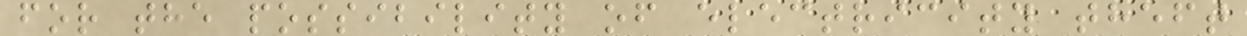for the possibility of electricity theft
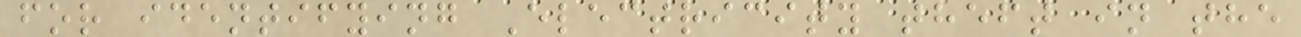for identifying Electricity theft in the
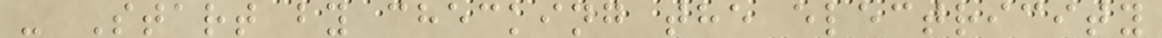- Start by checking the electricity
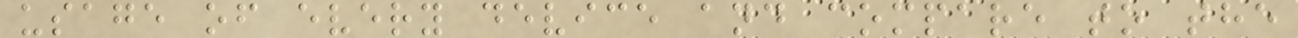usage of every device and compare to the
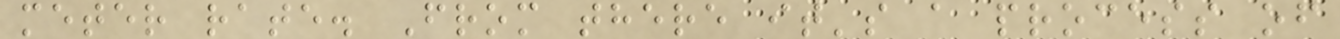meter rate. From there it's a process of
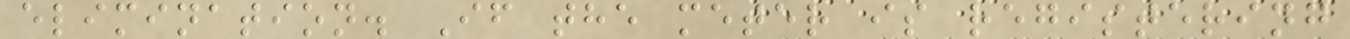elimination. If the meter is registering
